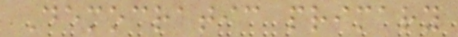Democratic primary
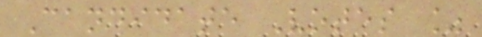Candidate Votes %
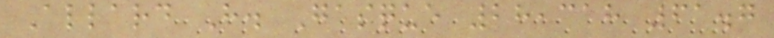Allard H. Gasque 28,318 61.7
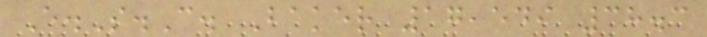E.S.C. Baker 17,549 38.3
